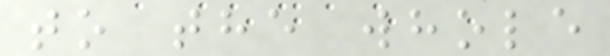to the whole
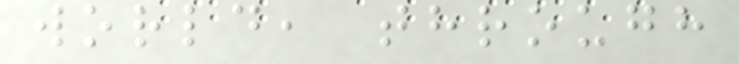world, through
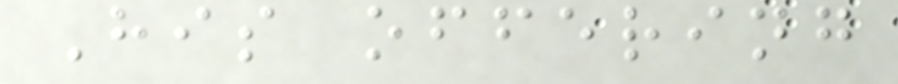His offering
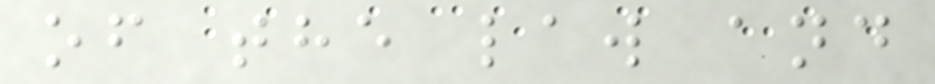of the law and
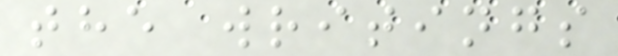the writings
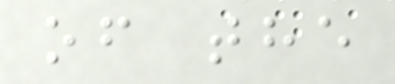of the
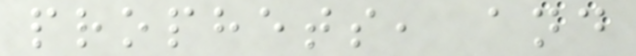prophets, and
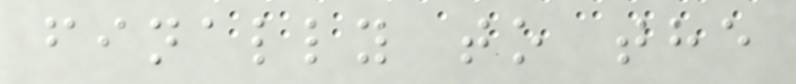finally to the
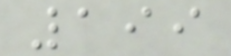199
